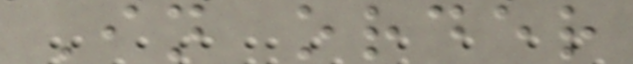In order
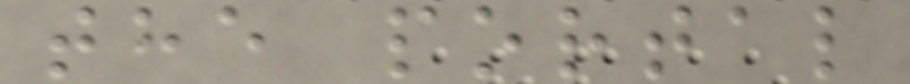the portal
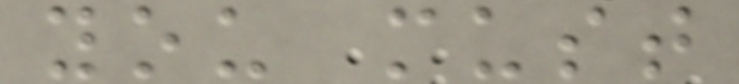you must
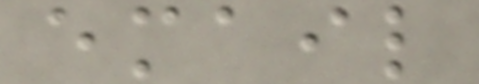email
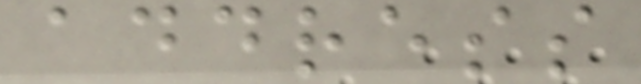address
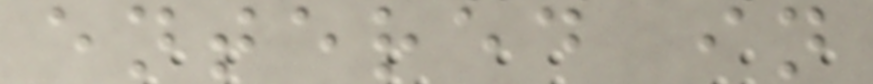entered in
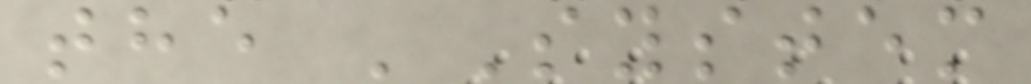the 'System
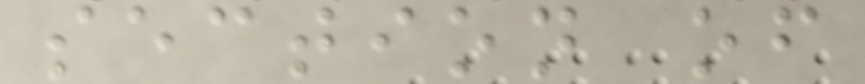section of
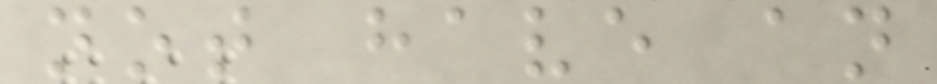not have an
